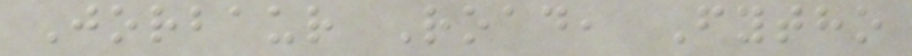Jorbaur Road, Fytho
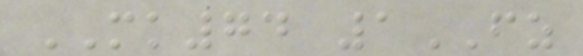MK74 1FZ
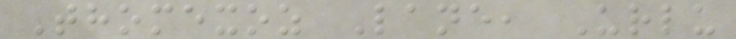Thomexoz Lane, Urlu
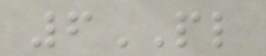6PL
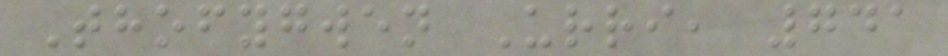Thofygwen Urri, 741
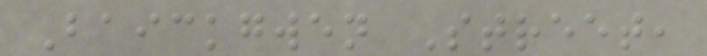Baickgwen Street,
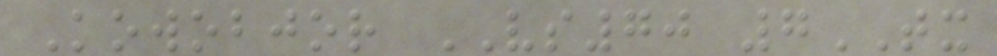Kowobjor VS70 7TX
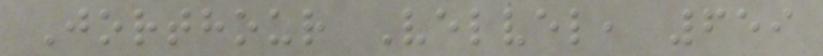Jorthour Velvel, 659
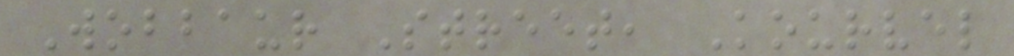Wobbaur Street, Kourvel
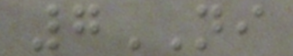7NI
